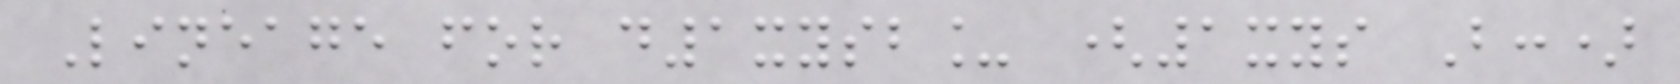Lineage for d1xysb_ (1xys B:)
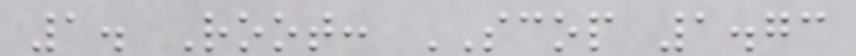1. Root: SCOP 1.73
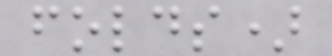folds)
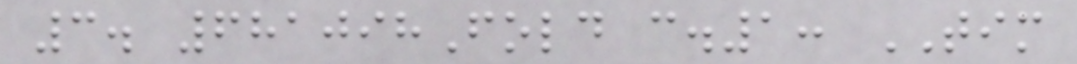3. 681098Fold c.1: TIM
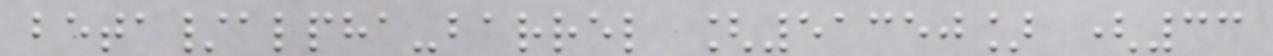beta/alpha-barrel [51350] (33
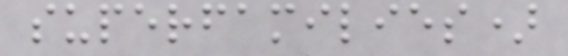superfamilies)
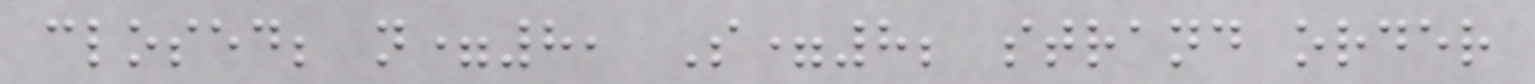closed; n=8, S=8; strand order
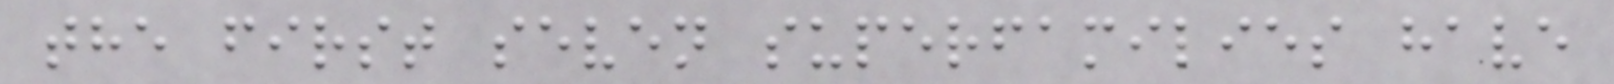the first seven superfamilies have
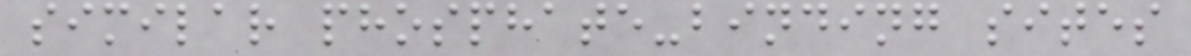similar phosphate-binding sites
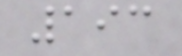193
